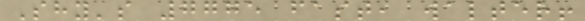Shy's 7775 fast, walter!
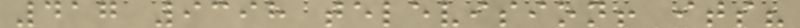417 9398 television! its?
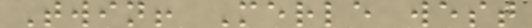Twin! Merle west
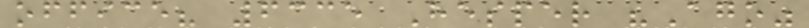office? 6335 Hesper "Ago"
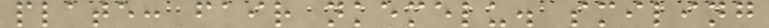plate: fair nkemelu. smiling
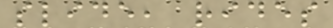slide, rides
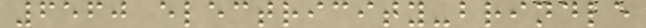6560 electricity-brindle
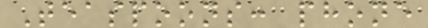Teaspoons: phone
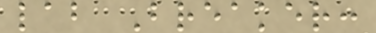lab Breaker:
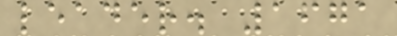leader. 1671
